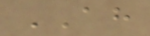AH
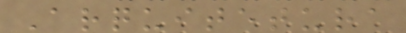Arquitetura
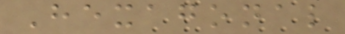Hexagonal
